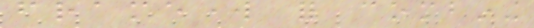framework for combining
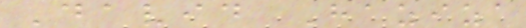David Haziza
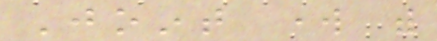Joint work with
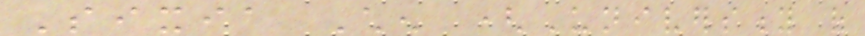Sixia Chen (University of
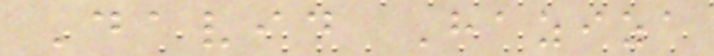David Haziza
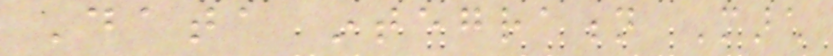Data integration March
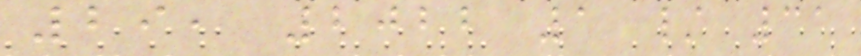29, 2022 1 / 31
